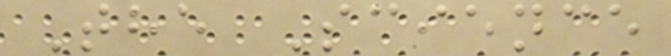The Science
